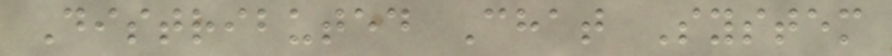Distributed Chat System
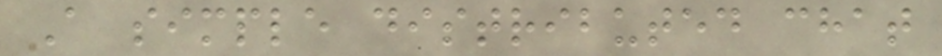A simple distributed chat
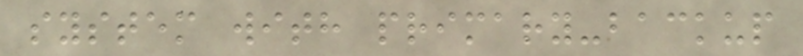system with primary-backup
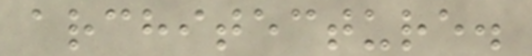architecture.
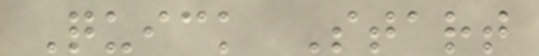Quick Start
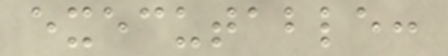executable:
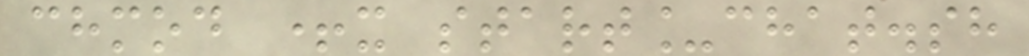chmod +x start_chat.sh
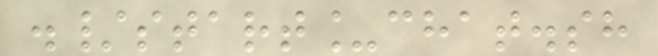./start_chat.sh
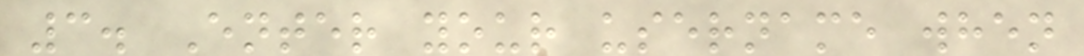3. Enter your username when
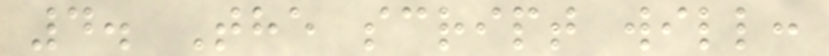4. The script will:
